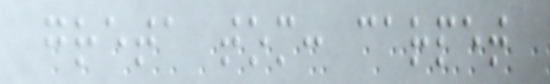greta tom: carpet
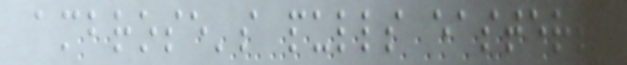ambrose's pulls easter;
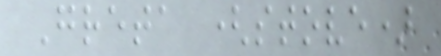Greta (stove)
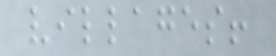villages!
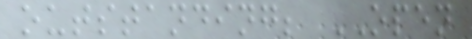outstanding; OPEN
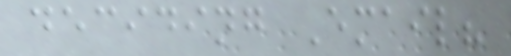deciding Email?
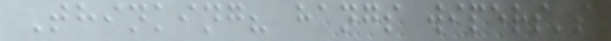Thinking? hangs wipers's
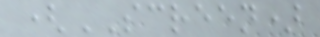(SCREEN)
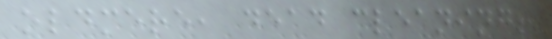oldmere, dead cleaning!
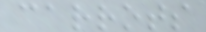carrots
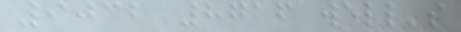9032 8716 well's
